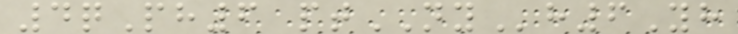4qPh6 ptNYh6Yh
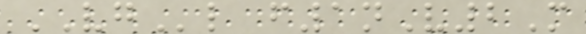VGl f1nV2M
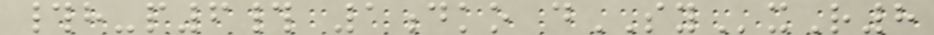#h-p6# 1dko dSYxR8
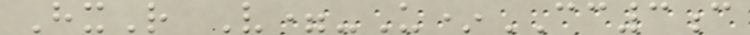HxR V=-U*CC3c
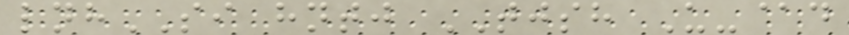lnhSI hntj TJSH U-@d
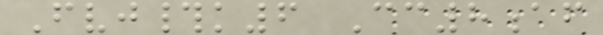Fvj#k6 Cc8af
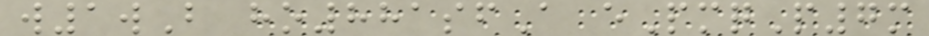w1wB ho881sfA ePmqP7m
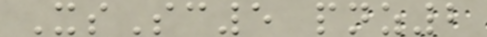XsSc5 pnz2
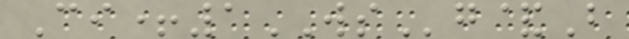Ci+1WSg&B
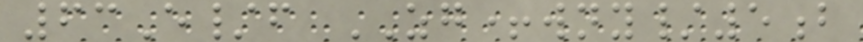63E/f ZG+wny/5b
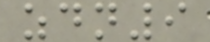zdn9
